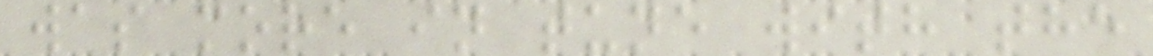was more in tune with the
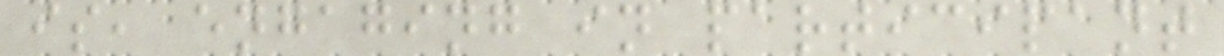is, engaging in participant
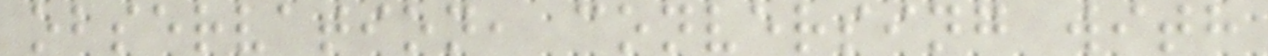observation, conversing with
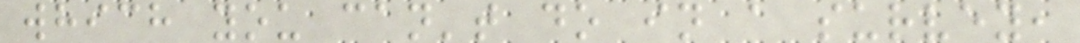which you can't do in a survey,
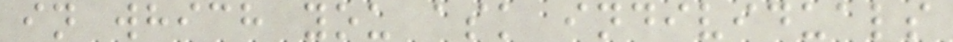in which you ask individuals
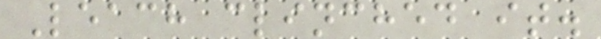Leach clinched it.
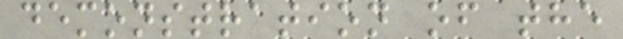demonstration of the
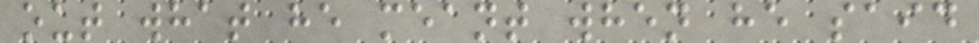out what he meant when he said
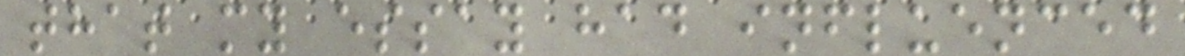that my essay had influenced
